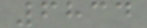6834
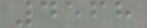4568
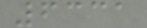6331
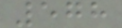578
